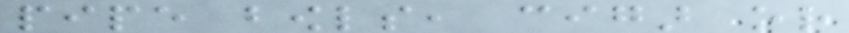pipe bowls, cigar or
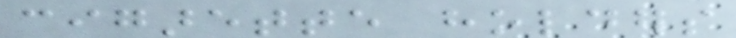cigarette holders
